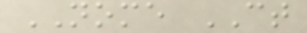NOME CT
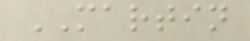MARTIN
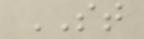ST
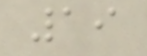19
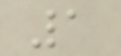1
